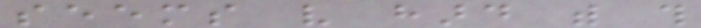seems very hard with this
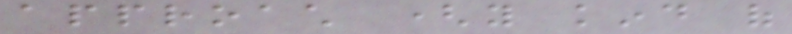approach (you kind of
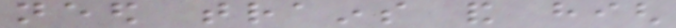need trains and high
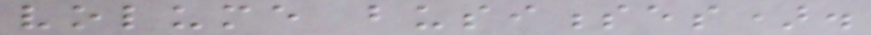volume businesses).
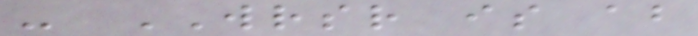- WRSR is about
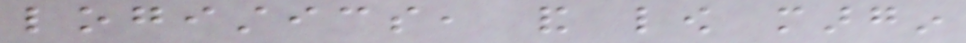logistics, and low margin
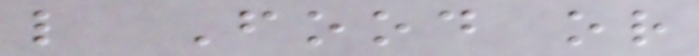like Food or
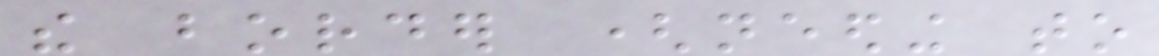the border (needing to
